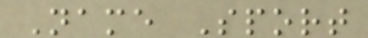Name Sport
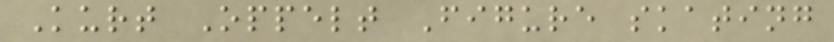Kurt Oppelt Figure skating
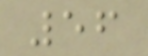56
